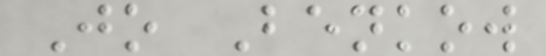Jo Benkow
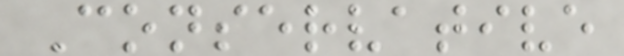Conservative
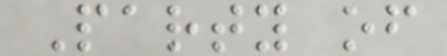Party of
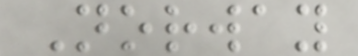Norway
